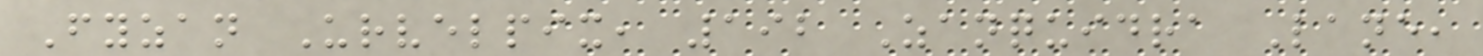Fyzan Urvelpix, 192 Zanquidra Lane,
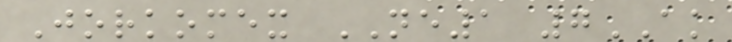Jorkomex NE1 7AK
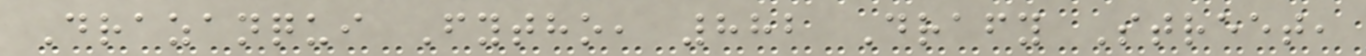Drazanqui Fytho, 882 Drafy Street,
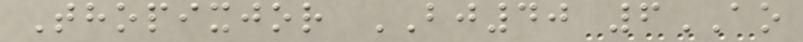Thopixjor BJ40 6AO
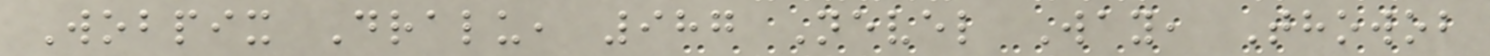Wobpix Dralu, 987 Nevel Way, Thowob
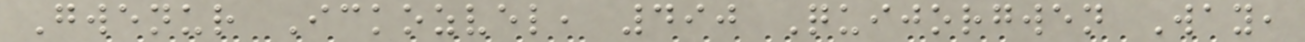Gwenur Ickozvel, 490 Quijorgwen Way,
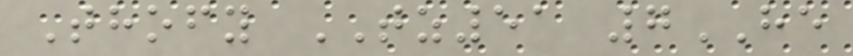Thofy TZ51 7HE
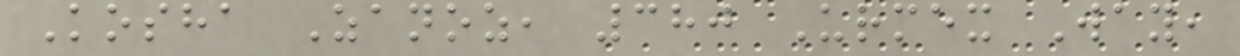Kosha Zanoz, 380 Urmex Way,
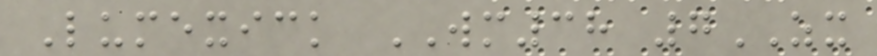Lumexick WM38 7ZX
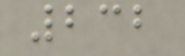232
